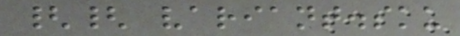{{ variant.sku
